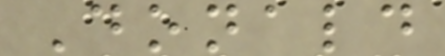Donald
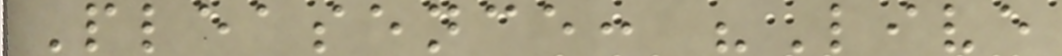Pleasence: "Live
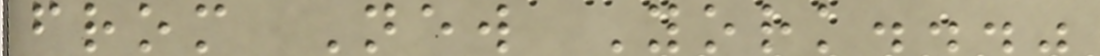from New York..."
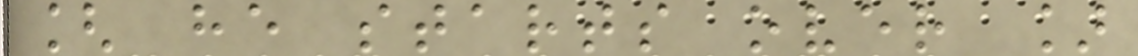[ he starts over ]
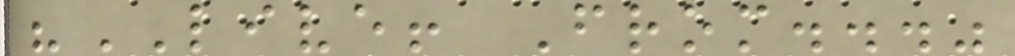"LIVE! From..."
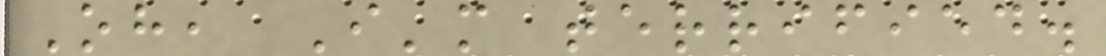Oh, I'm terrified.
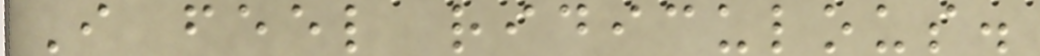I feel ridiculous.
